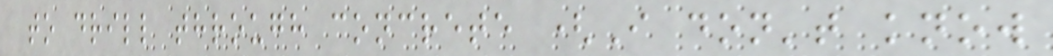to drill through concrete (I don't know
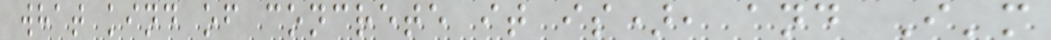what kind of concrete it is), and I'm
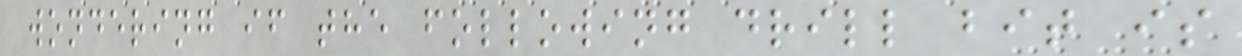wondering if the following drill bit is
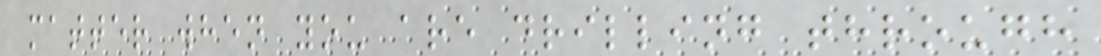matter when you are drilling through
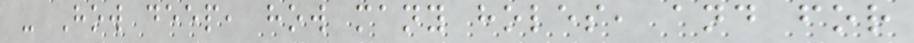- How deep, how many holes, and for
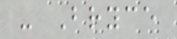- Bryce
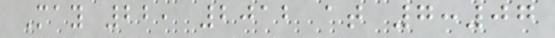May 22, 2012 at 7:07
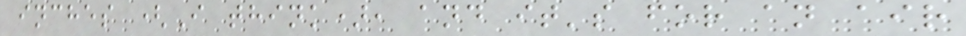inches (I think), and it's for an air
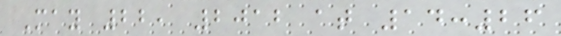May 22, 2012 at 14:26
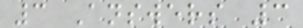3 Answers 3
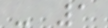- 1
